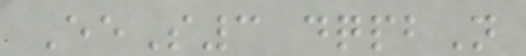EeS3 dqpbN
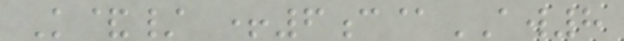K&/ +6c@AW8
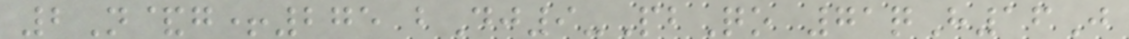2N&g+275 bDj9-PbQo 71qH16J
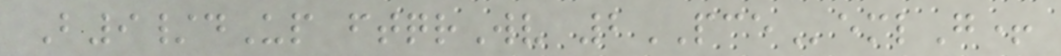B9/dUp ftqrWv 2PCEemlG+
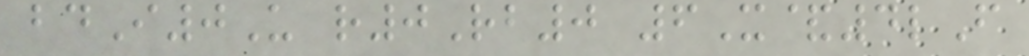bdI0U r0Rb0 6X&4lF
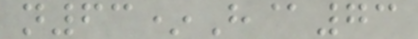n63*H@73
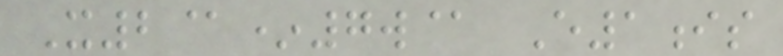X2@*7w@ E1is
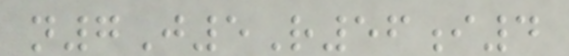n7J5R56i4
